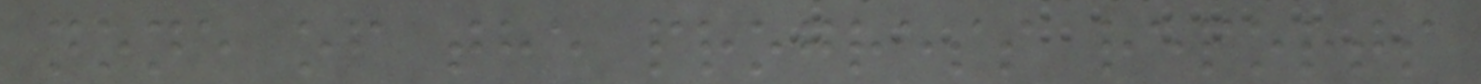none of the progress reports
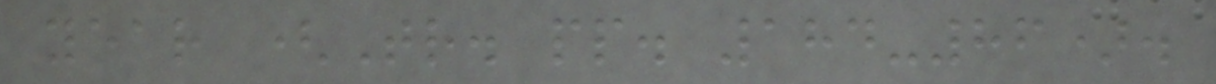year (Tr. pp. 184-86).
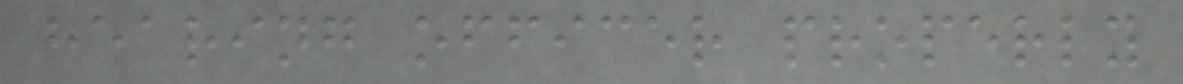hearing officer properly
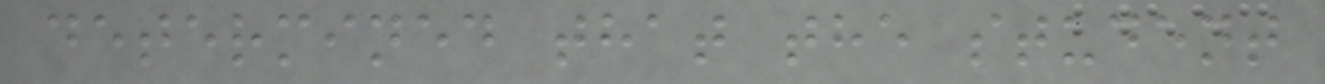determined that the student
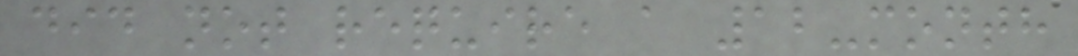did not require a 12-month
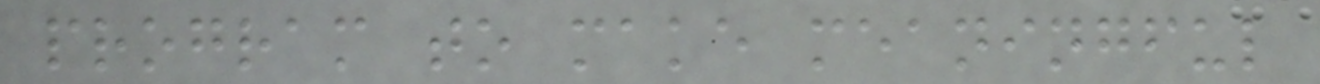program to make meaningful
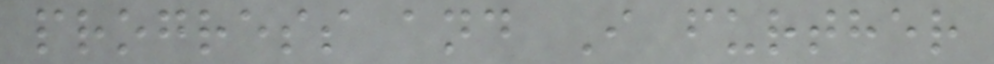progress and I further
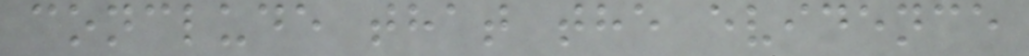conclude that the evidence
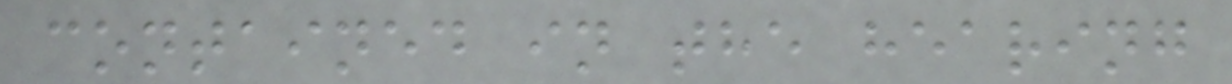contained in the hearing
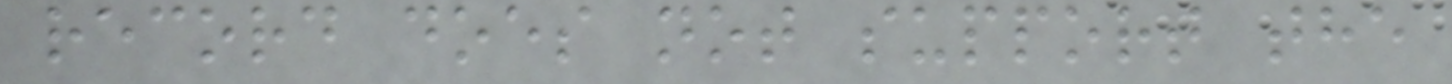record does not support the
